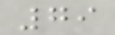79
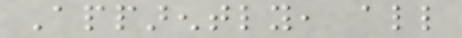Apparently, all
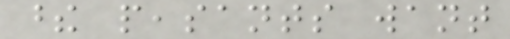these peasants want
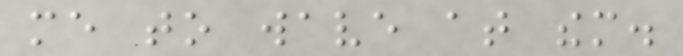me to wave at them.
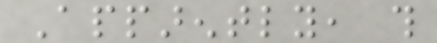Apparently, this
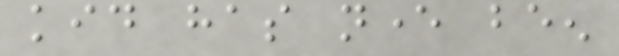kid has never been
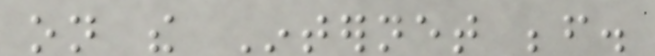on the Internet before.
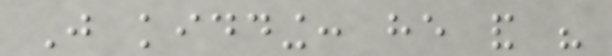Just kidding: he and his
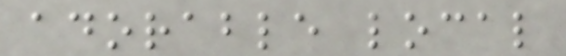adorable local
